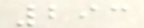293
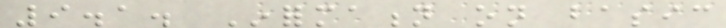9.1. Information on basic
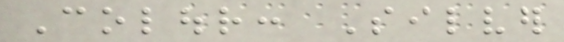Colour: Silver
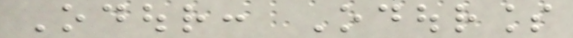Odour: Odourless
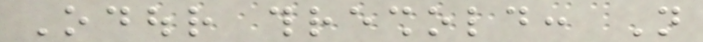Odour threshold: Not
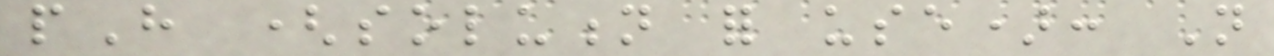pH (solution for use): Not
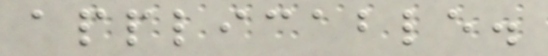applicable.
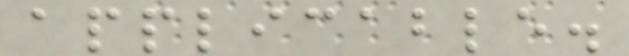applicable.
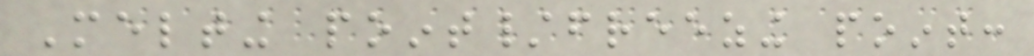Melting point/freezing point:
